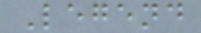Legend
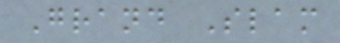Grand Slam
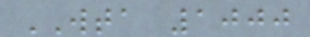WTA 1000
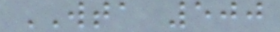WTA 500
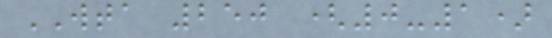WTA 250 (0-1)
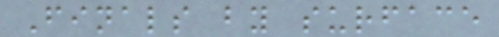Finals by surface
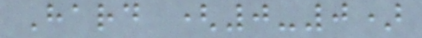Hard (0-0)
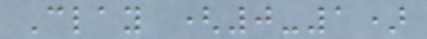Clay (0-1)
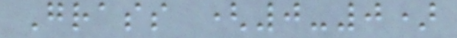Grass (0-0)
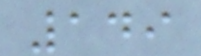149
